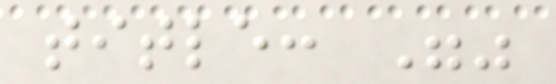title: ""
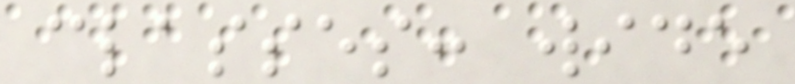classes: wide
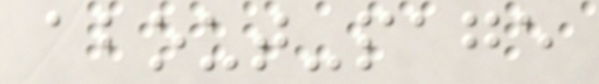about-page
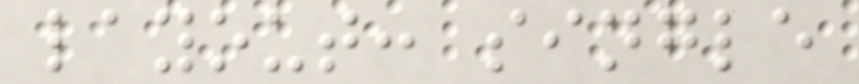layout: single
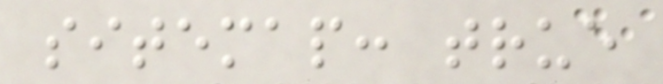sitemap: true
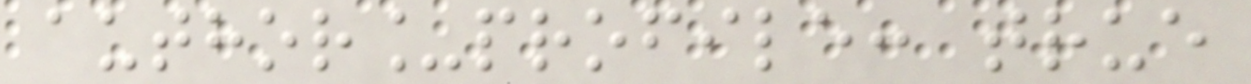author_profile: true
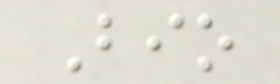Bio
